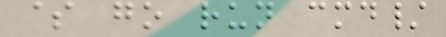$ go run cmd/
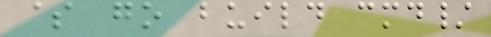$ go build cmd/
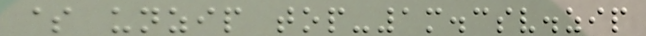$ unzip top-1m.csv.zip
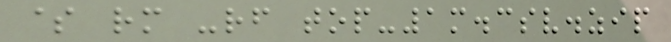$ rm -rf top-1m.csv.zip
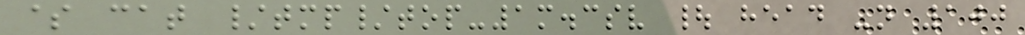$ cat /tmp/top-1m.csv | head -n 100
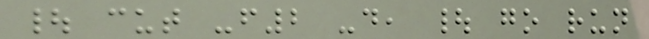| cut -f2 -d, | go run
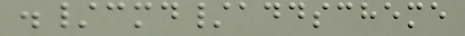./cmd/addscheme
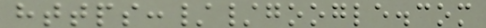https://google.com
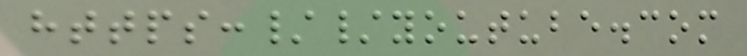https://youtube.com
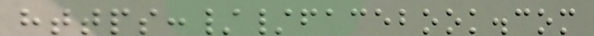https://facebook.com
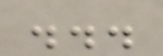...
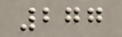277
